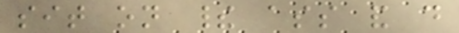sit on their ass and do
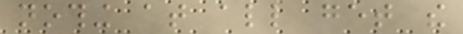nothing at all get the
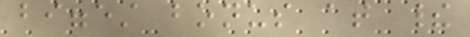biggest bonus at their
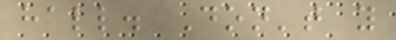hall. Don't you
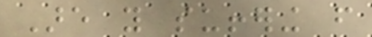Are you suffering from
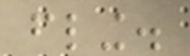fling.
